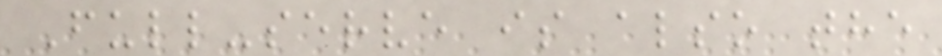Full-serve is also the
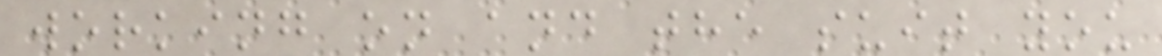working on and the suit you
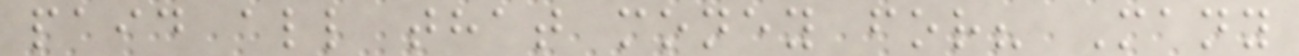paid all that money for? Many
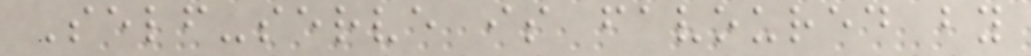Self-serve is favoured by
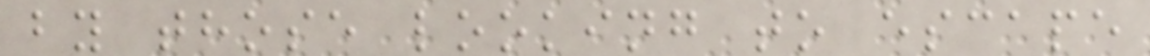by those looking to escape
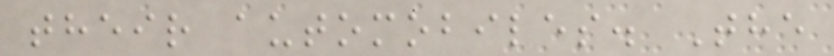their automobiles. The
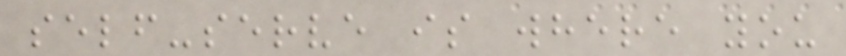self-serve is where you
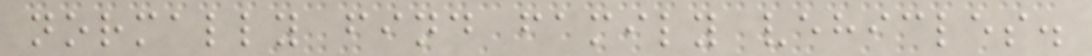normally find family vehicles.
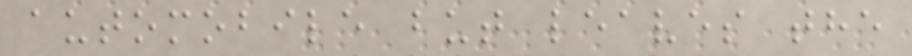automobile but leaves the
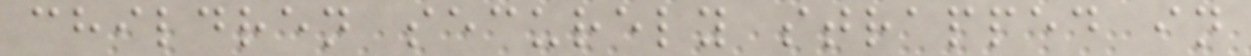children securely strapped in
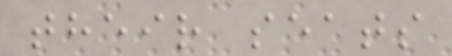their seats
